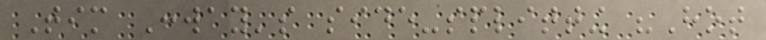Tim Conway's side-splitting "Hot
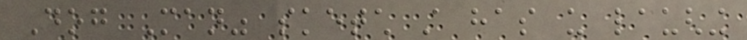Dog Man" sketch still has us laughing
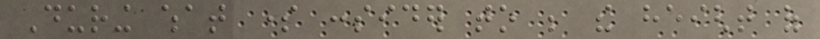During what some consider to be the height of
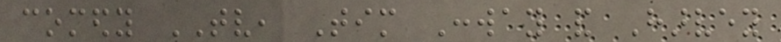comedy TV, Tim Conway and Harvey
